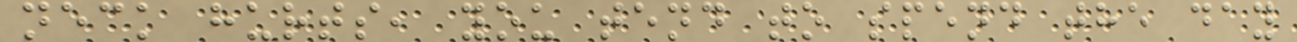neck hurts, you tend to spend the day
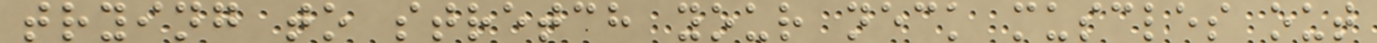trying to stretch your neck muscles out
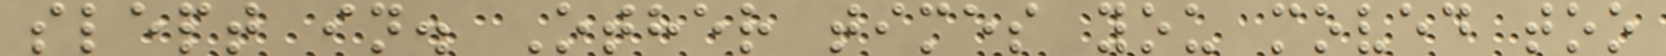slept in. Other times you moved too
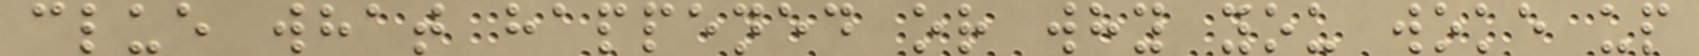clue what happened or why you woke up
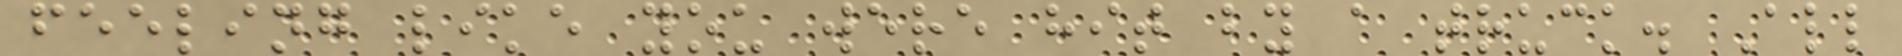feeling like you were hit by a truck. All
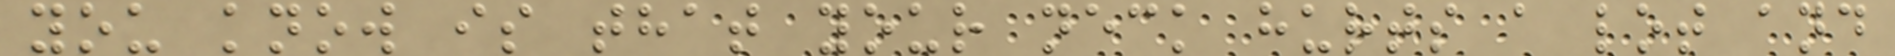you know is that your neck hurts a lot and
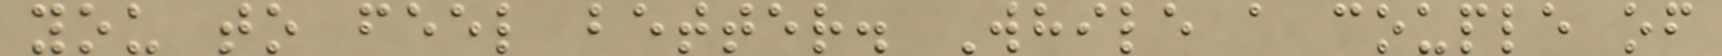you to feel better. While a couple of
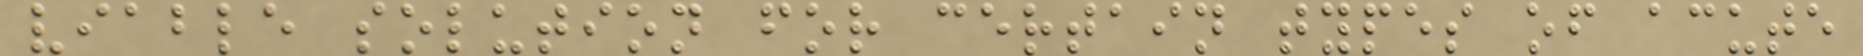viable solution for certain types of acute
